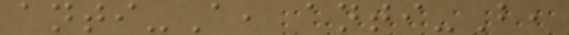anti-A, anti-B,
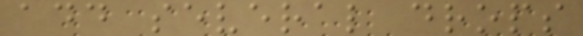add several drops
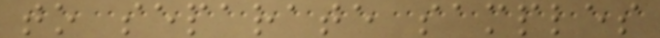to separate samples
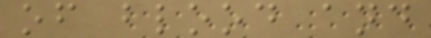of blood and
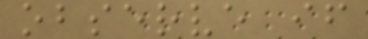observe if
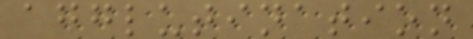agglutination
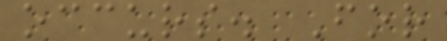occurs. For
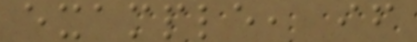example, if
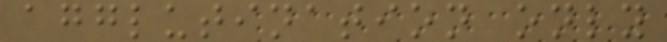agglutination only
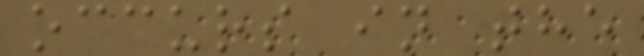occurs in the
